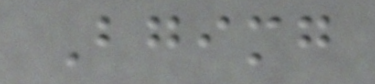Bgimg
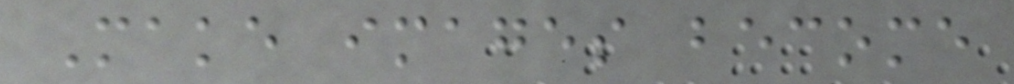Make images become
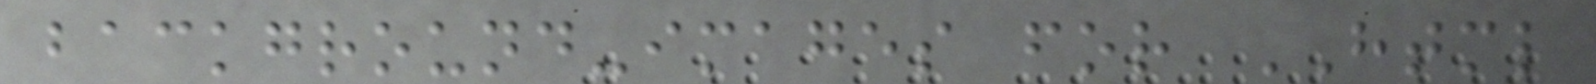background-images for HTML
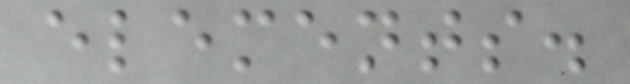elements.
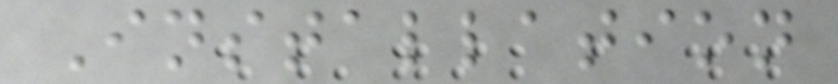Installation
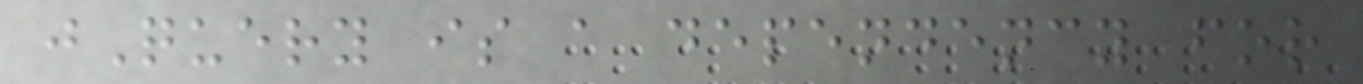jQuery is a dependency for
